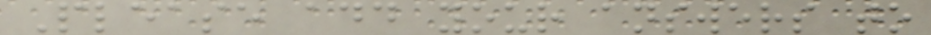Please add your answers to
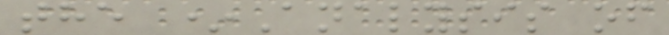the *Analysis of
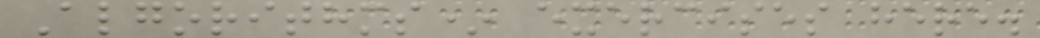Algorithms* exercises here.
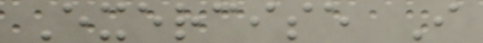Exercise I
